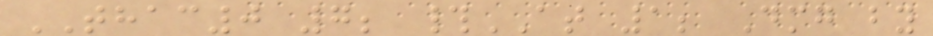THAC0 7; #AT 1; Dmg by
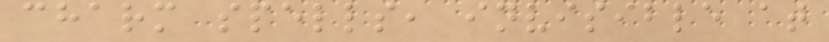charm spells, invisible at
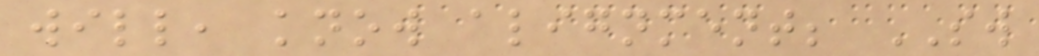will, know alignment; SW
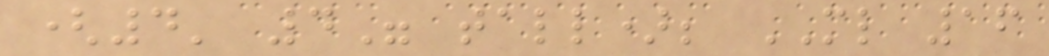(4' 4" tall); ML 16
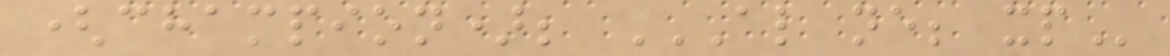(champion); AL NE; XP
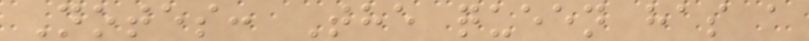Notes: The queen has a
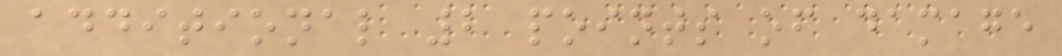additional 2 points of damage
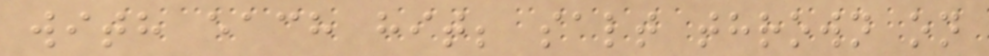with each hit; salt thrown on
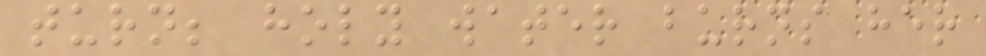turn; holy water burns her
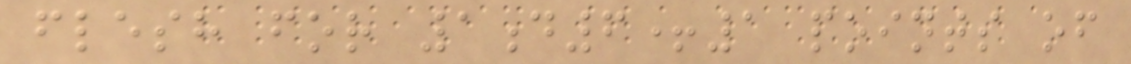flesh for 1d6+1 points of
